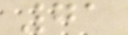71
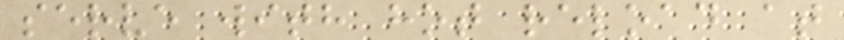serve with hot reload at
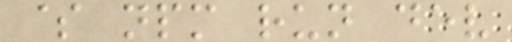$ npm run dev
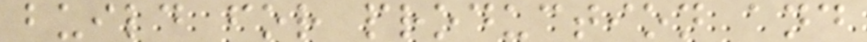build for production and
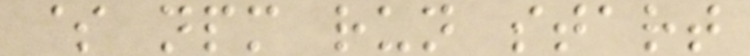$ npm run start
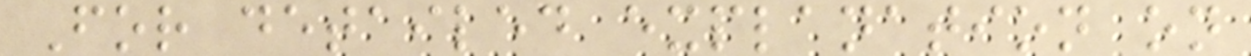For detailed explanation on
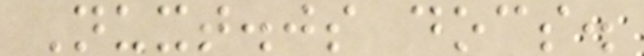Nuxt.js docs.
